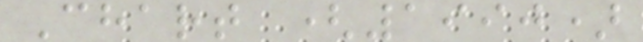Chart (1990)
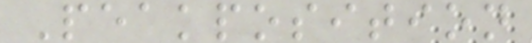Peakposition
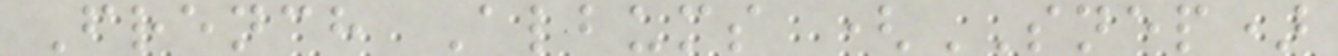French Albums (SNEP)
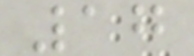17
